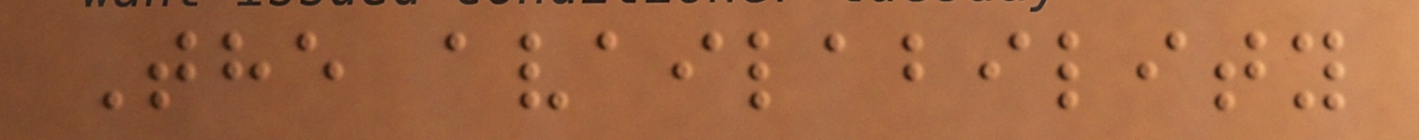The availability
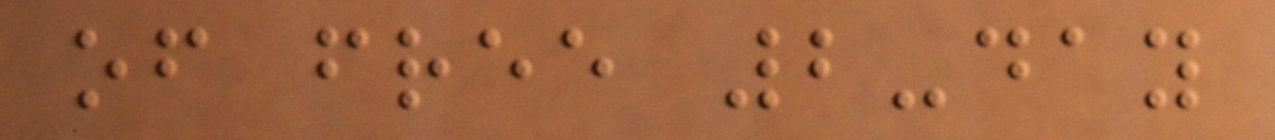of free 2-day
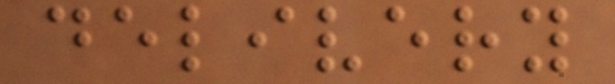delivery
